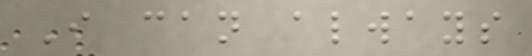I can always
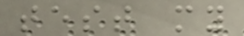test my
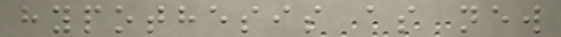hypothesis as new
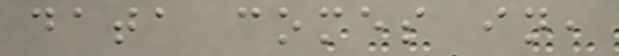data comes in,
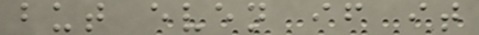but even if it
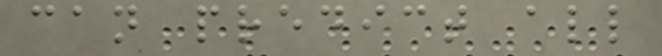can predict all
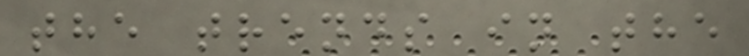the trends in the
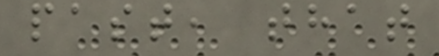past, that
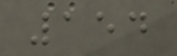154
